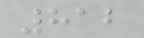812
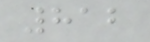812
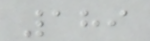189
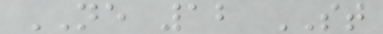NE 12 ST
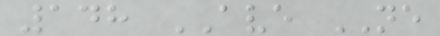148 AVE NE
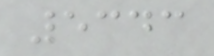5343
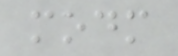modm
